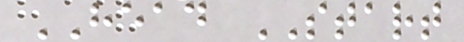HEAD START
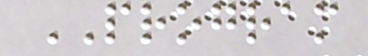PROGRAM
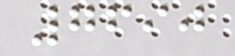7690
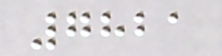7821
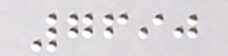7690
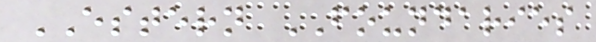ESTERN FOUNDARIES
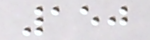150
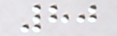80
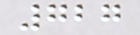727
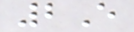2E
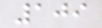109
